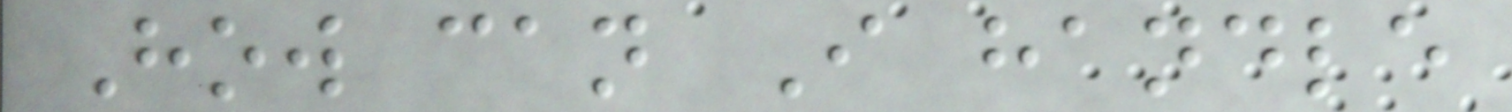How can I handle
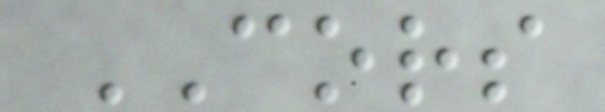CORS
